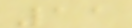11
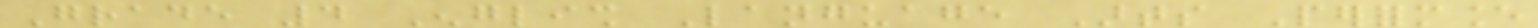Grade 4 English Language Arts Performance
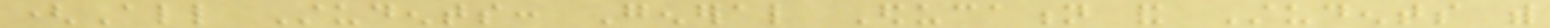(All Students: General Education and Students with
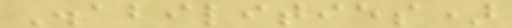Disabilities)
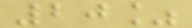20%
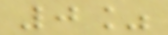0%
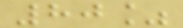80%
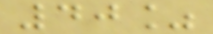40%
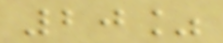20%
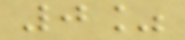0%
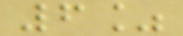6%
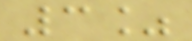3%
